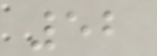52
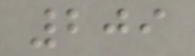209
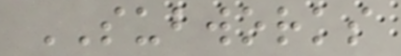SUBWORKS
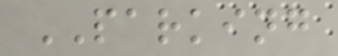PARKING
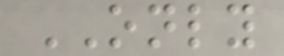ONLY
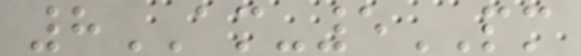8AM-5PM
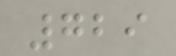729
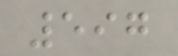597
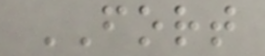FORT
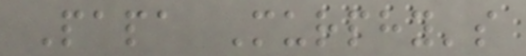Papa Murphy's
